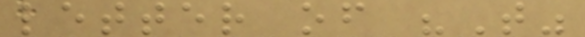letter of "T"
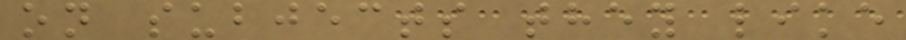on subjects they like
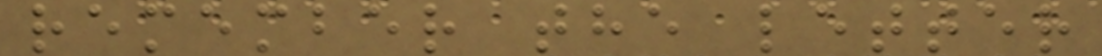remember the letter
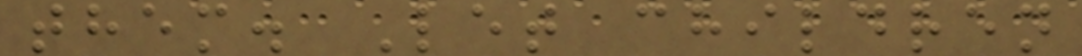them. Let children
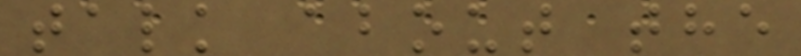talk about the
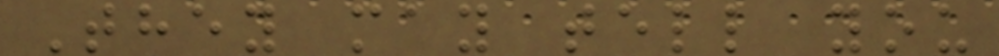They may tell you
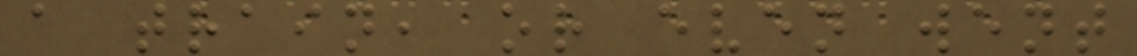a train, or even went
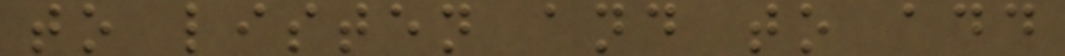to listen and to add
